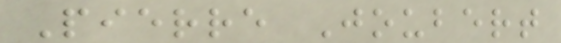Pierre Joubert
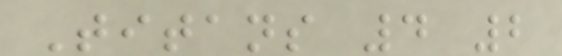Titans 4 2
